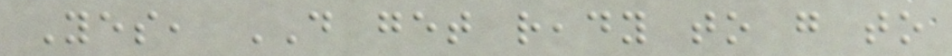Yes, DO get ready to go to
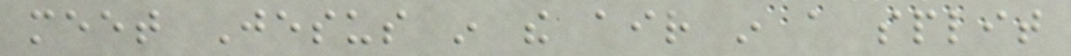meet Jesus in the air in a split
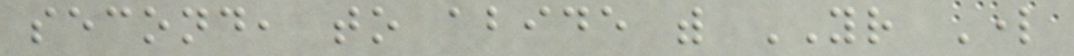second, to abide with YOUR Lord
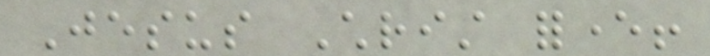Jesus Christ forever!
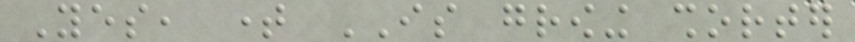Yes, time IS growing shorter
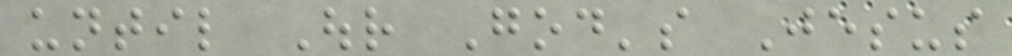until Our God's Jesus
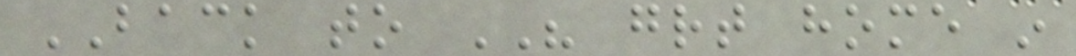BACK to HIS great home in
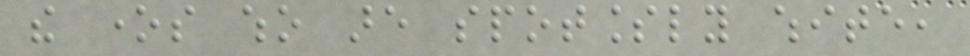the ones who are spotlessly white,
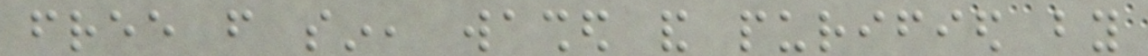free from sin, washed and purified by
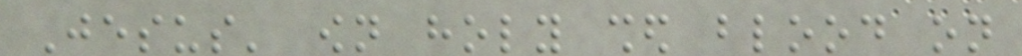Jesus' own holy shed blood on
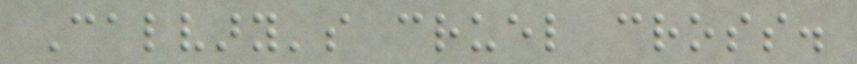Calvary's cruel cross.
